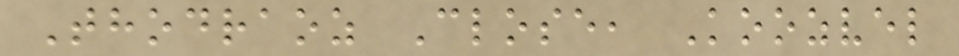Thodraoz Close, Koozvel
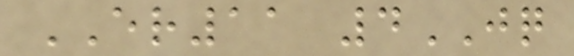ER11 4JQ
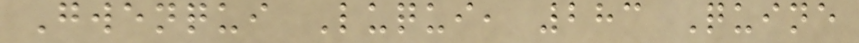Gwenqui Luqui, 283 Quine
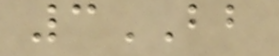3BB
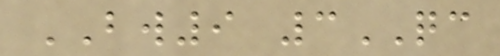BW9 3QC
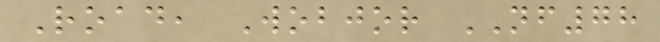Road, Wobjor NF78
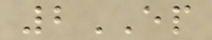2EP
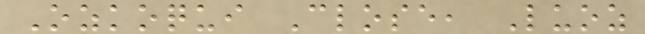Ozkoqui Close, Luoz
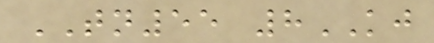TN55 8KJ
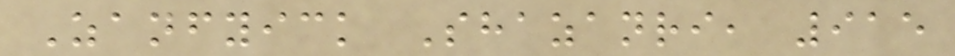Zanfyick Shazanri, 915
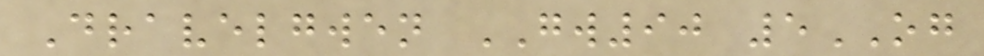Dravelgwen GW90 5OG
